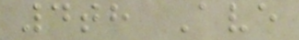4th Ave
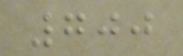700
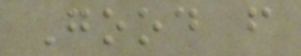Good f
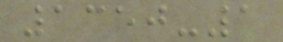1350-1
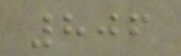806
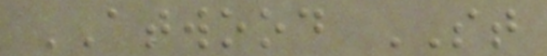ATWOOD ST
